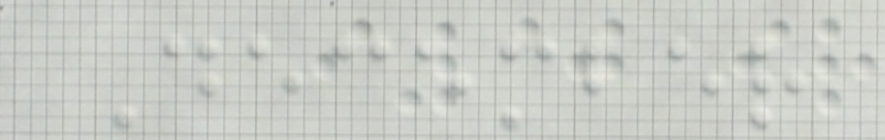December
